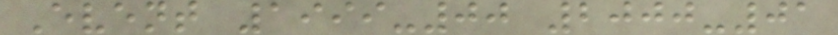Event 1999-00 2000-01
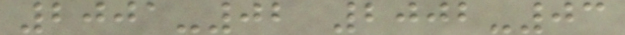2001-02 2002-03
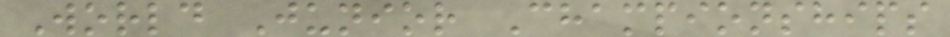World Junior Championships
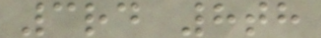3rd 8th
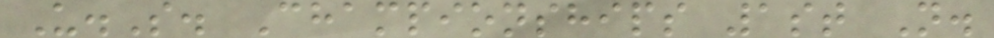U.S. Championships 1st N.
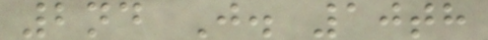2nd J. 10th
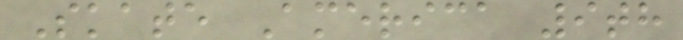Skate America 9th
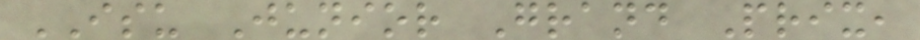ISU Junior Grand Prix,
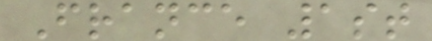France 1st
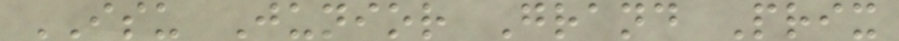ISU Junior Grand Prix
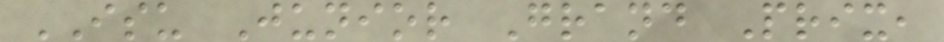ISU Junior Grand Prix,
